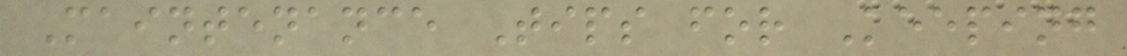Maintenance Tips for Keeping
